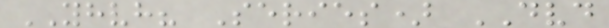YHVH? Series) DVD
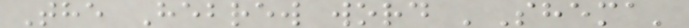The Hebrew word 'Shema'
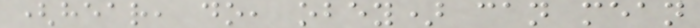(hear, do, obey) can mean
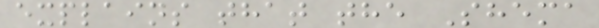explains that the Shema
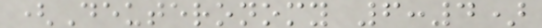(Deuteronomy 6:4)
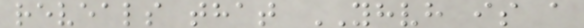reveals that YHVH is a
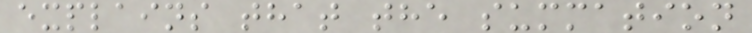explains that the summation
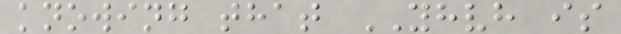knowing that YHVH is
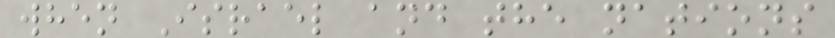when Israel and the nations
